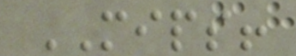MIPS!
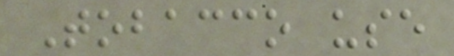Tobacco use
